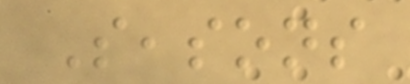Seasons
